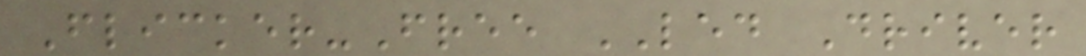Flicker-Free LED Driver
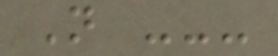N ---
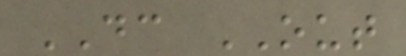DC OUT
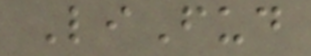LiFud
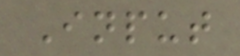Input
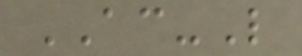AC-L
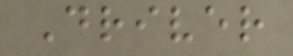Driver
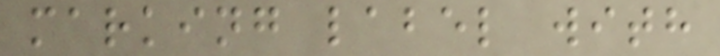marking label with
